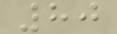80
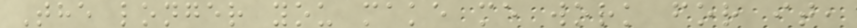The longer you make me work for it,
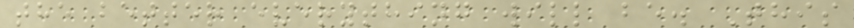the better everything will be. This
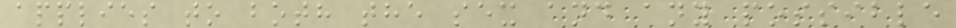applies to both the sex and any possible
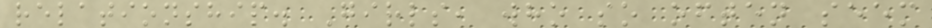relationship. Girls, who so often seem
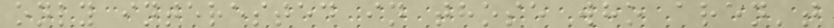only interested in those who aren't
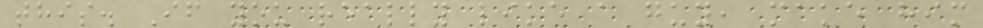this. If you really like a guy, make him
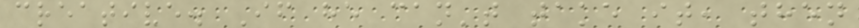creative. If he can't take it, then
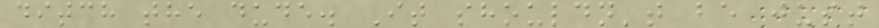ditch the dude. It shouldn't be just
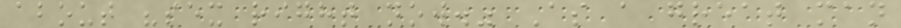about "sex right now." As a great man
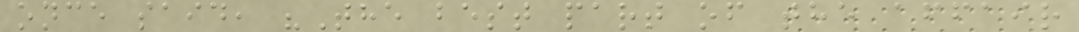once said, "The best part of the affair
